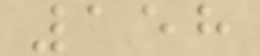158
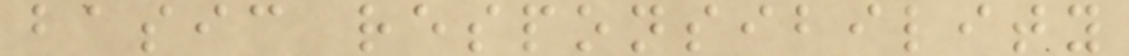basic responsibility
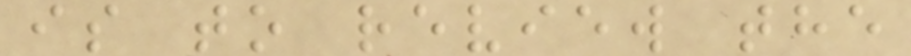is to review the
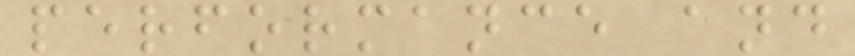performance and
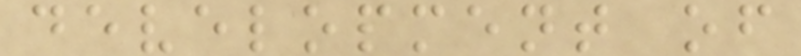development of
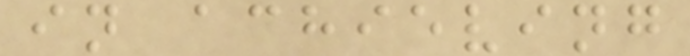in achieving
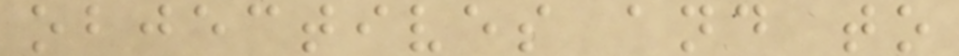objectives and to
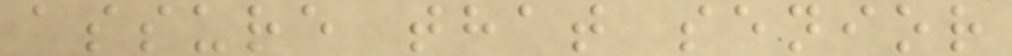assure that senior
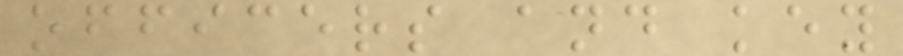officers and key
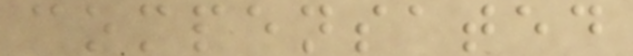compensated
